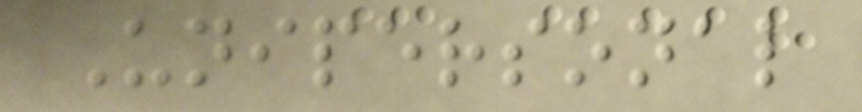Unipersonal
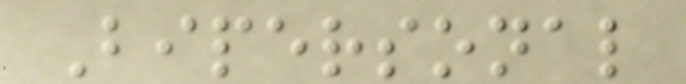Bipersonal
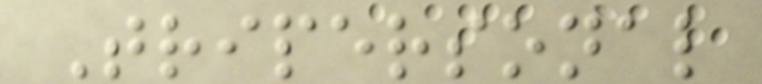Tripersonal
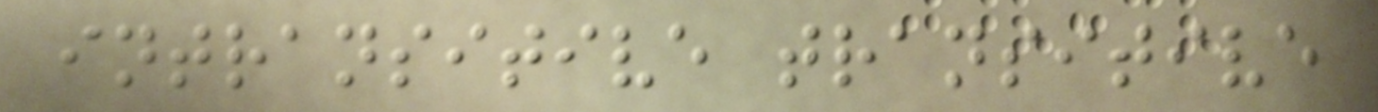intransitive transitive
